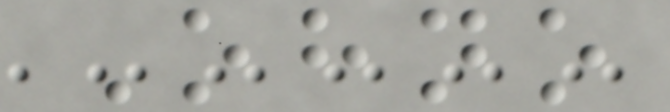Ohno
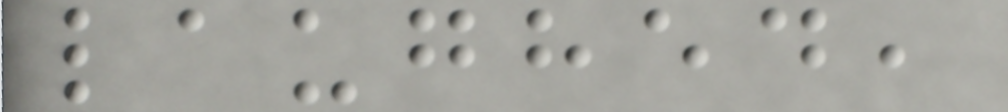laughed,
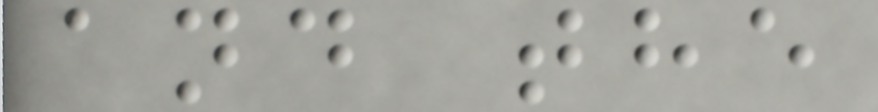and the
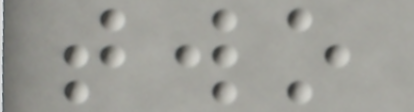two
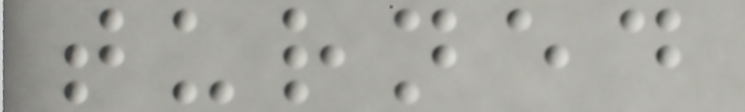turned
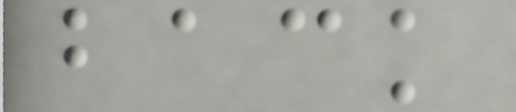back
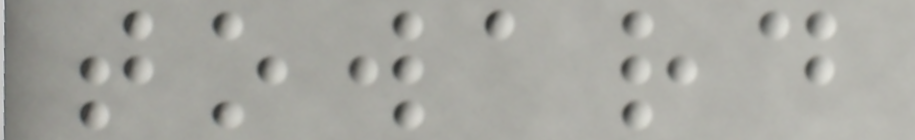toward
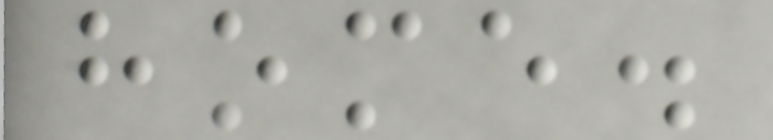home.
